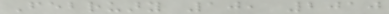February 10, 2010
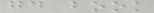good book
